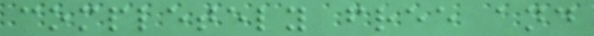completely free and
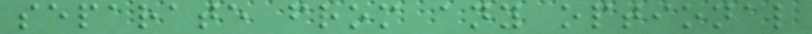separate from any optional
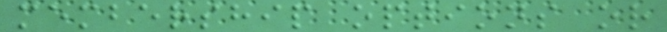membership options or
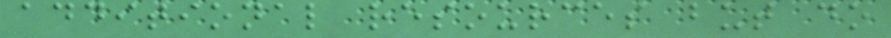additional resources but do
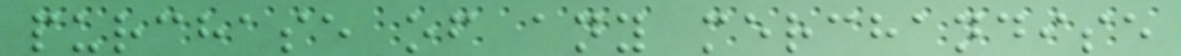purchase of any merchandise
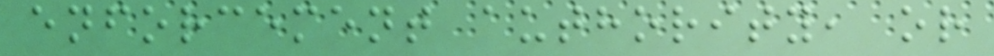enforcement authority, or
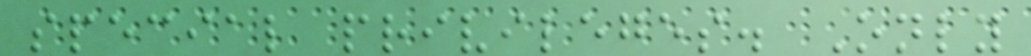special privileges. Only
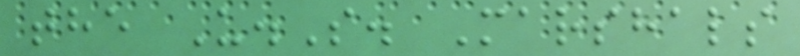the U.S. Marshals
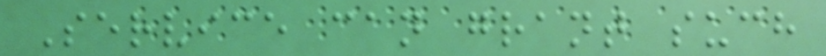Service can grant such
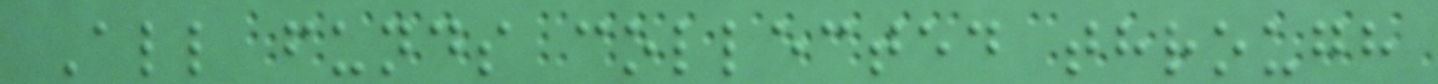All funds collected through
